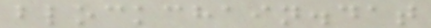blockchain.dat
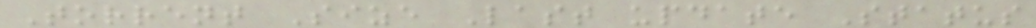Torrent Size Last update Status
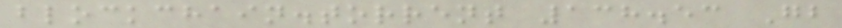blockchain.torrent 138.53 Gb
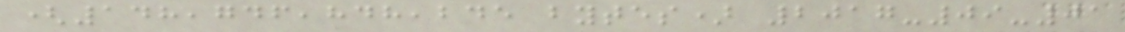(148,746,848,245 bytes) 2017-09-01
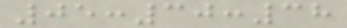05:30:38
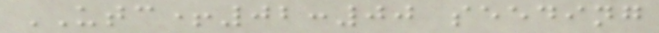UTC+02:00 seeding
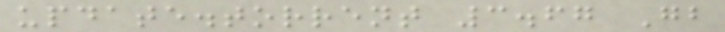update.torrent 3.67 Gb
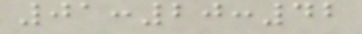01:20:42
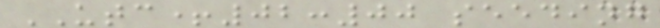UTC+02:00 seeding
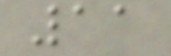11
